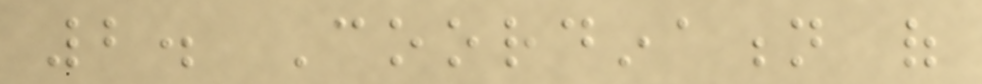2. Coordination of
